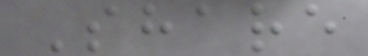Share
